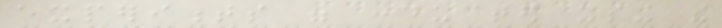experiments were conducted using the
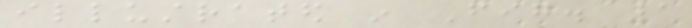illustrated in Fig. 1
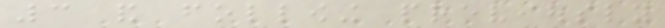3 and following previously
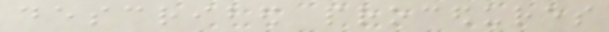described procedures
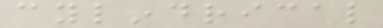cylindrical
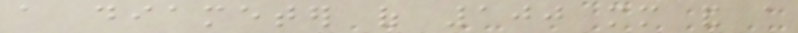a diameter of 100 mm and a
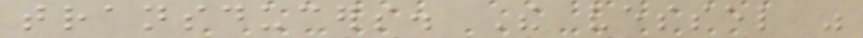transducers. The vessel was
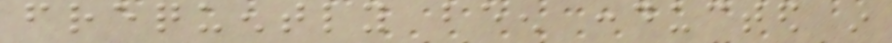frequently been conducted in
